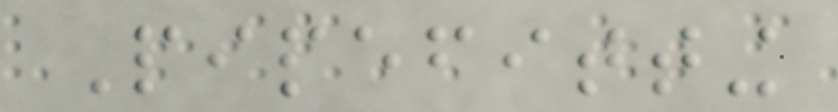Pipefitting
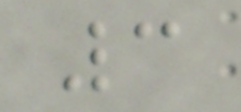3
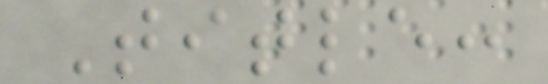Title:
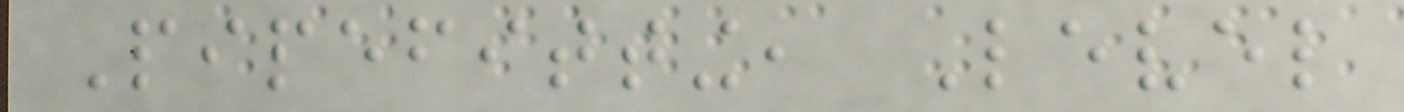Pipefitting, Level
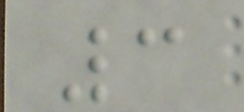3
